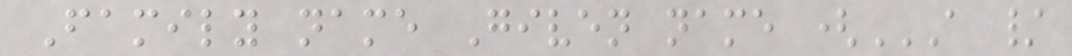Family name Given name (A /
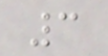3
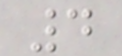4
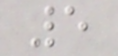5
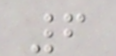6
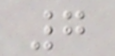7
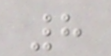8
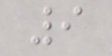9
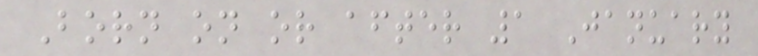Born on or after 1 January
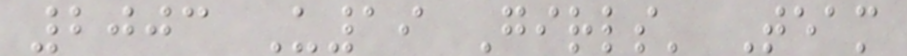2003 U19 Girls' Team
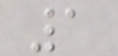1
